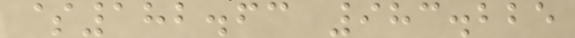$182.63 983.225
